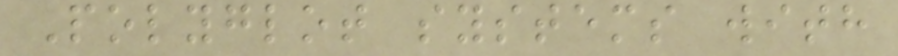Polyglot systems with
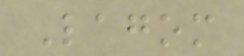Lagom
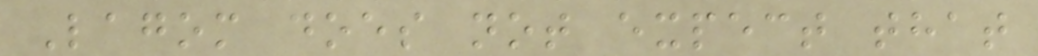Lagom does not expect that
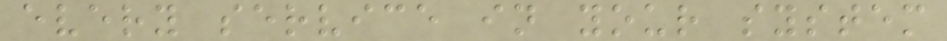every service in your system
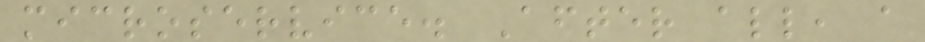microservice. After all, a
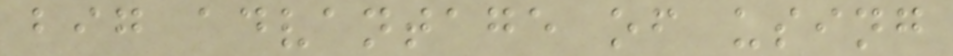big advantage of using
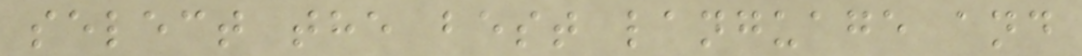select the best language and
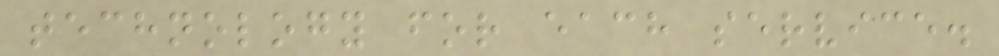technology for each service.
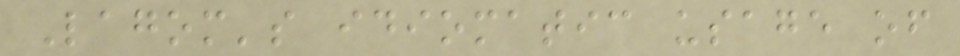Lagom's idiomatic usage of
